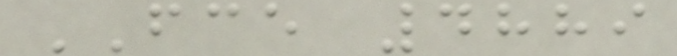FCE 4889
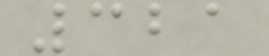321
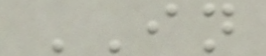IN
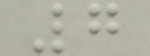7
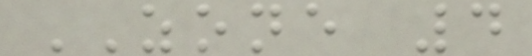ZONE 4
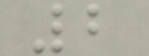2
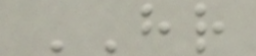HR
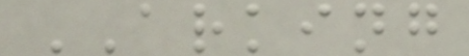ARKING
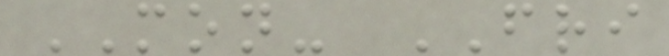MON- FRI
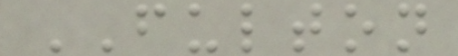FULTON
